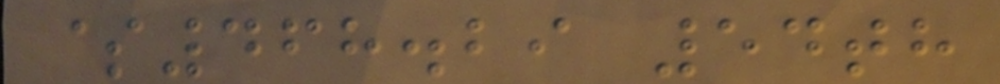$468.29 54th
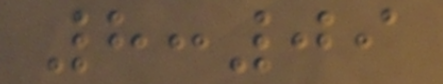8:09
